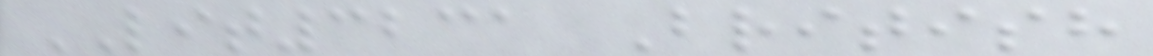LIT3231 British
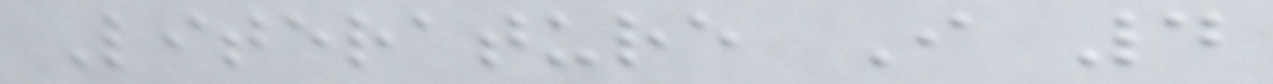Literature I 4
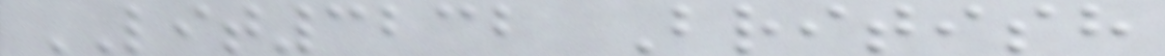LIT3232 British
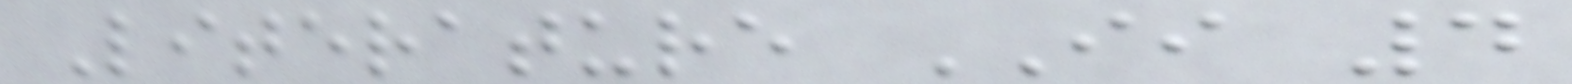Literature II 4
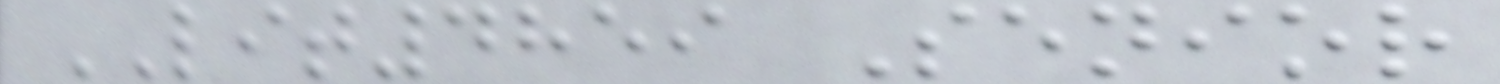LIT4859 Senior
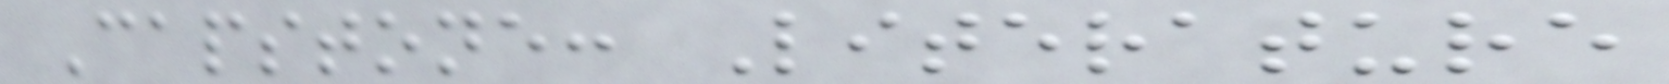Capstone: Literature
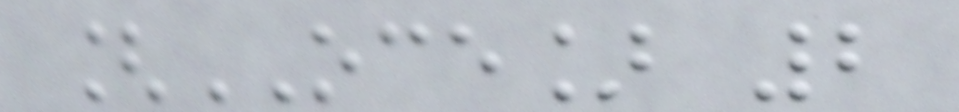[OCE] 2
